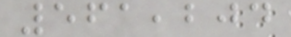561,204
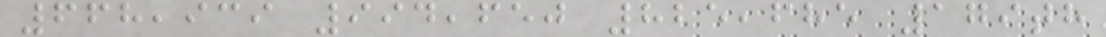668,939 994,650 825,685 179th
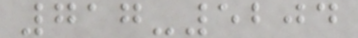717-5204
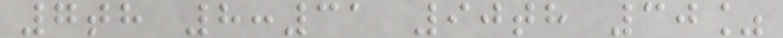7th 8:31 90th 30%
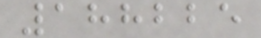188225
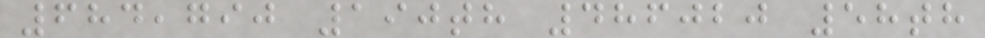684,790 190th 486020 58th
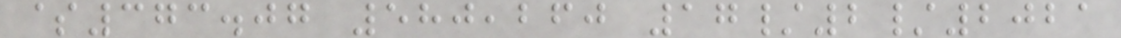$373.07 580,260 17/2/2021
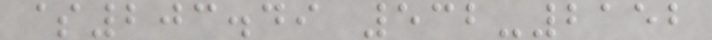$203.49 532-2152
